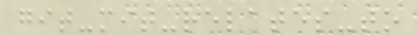git-mit-relates-to
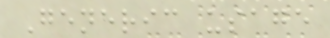Generic usage
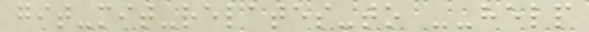git-mit-relates-to --help
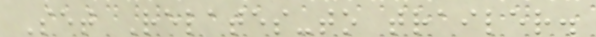Set Relates-to trailer.
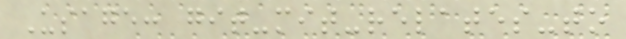Usage: git-mit-relates-to
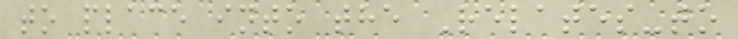to place into the Relates-to
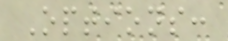Options:
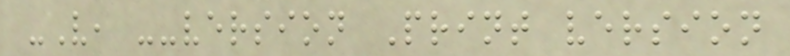-V, --version Print version
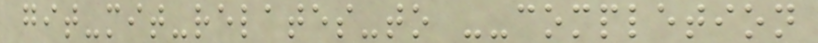git-mit-relates-to --completion
